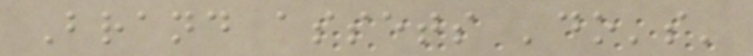Brand assets 'do's'
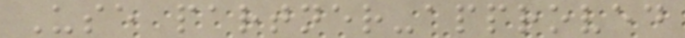Use partner-approved
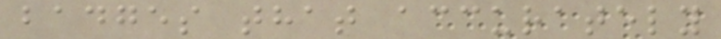badges that accurately
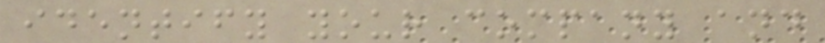identify your company and
